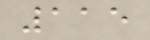115
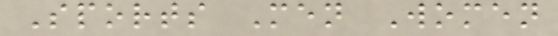Sports Men Women
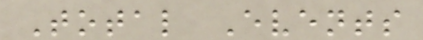Total Events
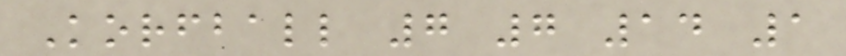Korfball 7 7 14 1
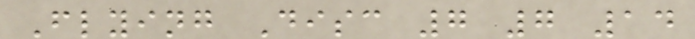Flying Disc 7 7 14
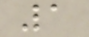1
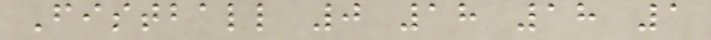Fistball 0 18 18 1
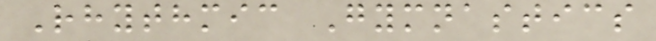Rhythmic Gymnastics
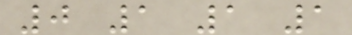0 1 1 1
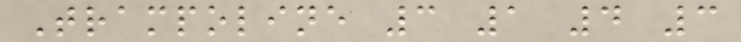Trampoline 3 1 4 3
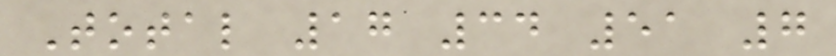Total 17 34 51 7
